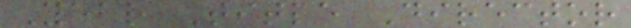Year Title Director
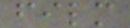film
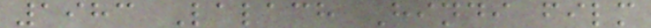1983 Lalach Hindi film
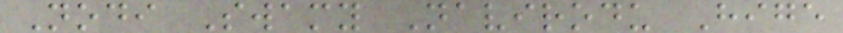Nodi Swamy Navirodu Hige
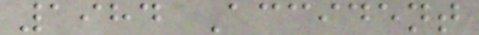1984 Accident
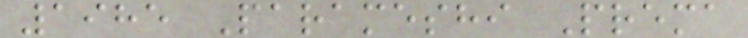1985 Parameshi Prema
